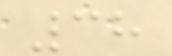38
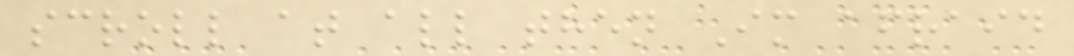scroll at all then Im afraid
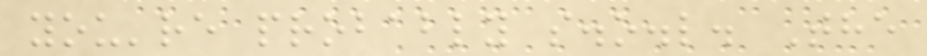you're probably s.o.l. The
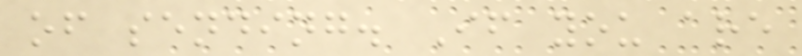of sending. If you are
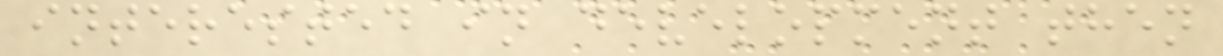interested in development then
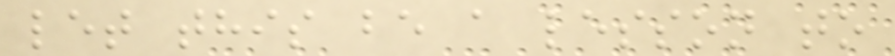let this be a lesson to
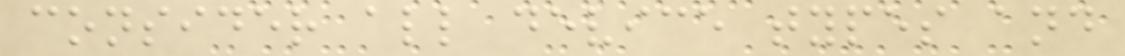consider all device types and
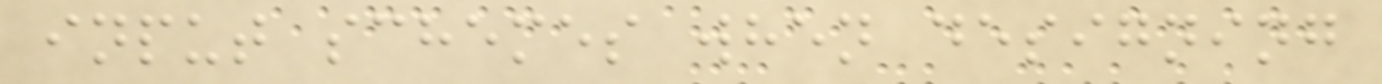input schemes when designing
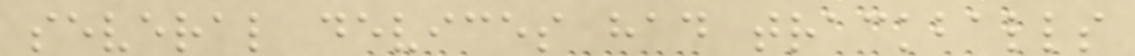several devices had trackballs
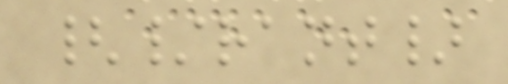{/rant}
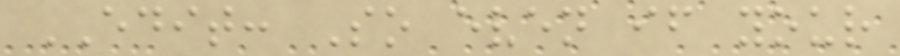EDIT: So even if your
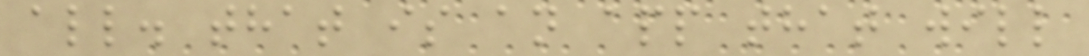all. that is an app that will
